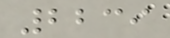2239
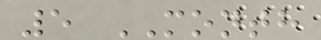5 MONTH
